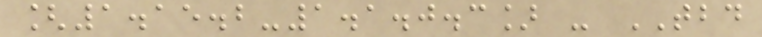[1.15.2-1.1.0.3] - TBD
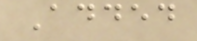Added
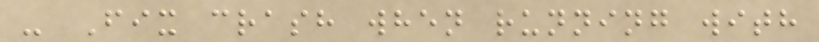- Fix crash when running with
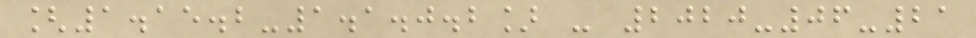[1.15.2-1.1.0.2] - 2020-06-21
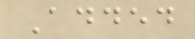Added
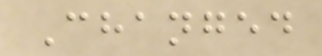Changed
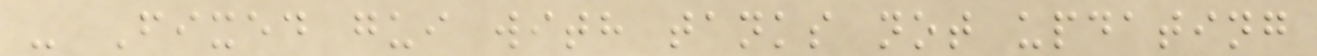- Fixed gui with tanks not updating
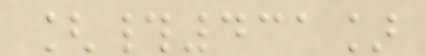[#431]
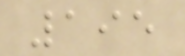195
